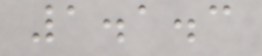1.1.3
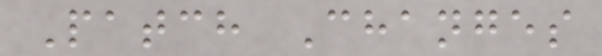Patch Changes
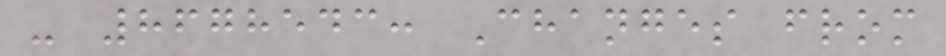- 8678543: Changes from
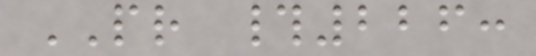PR #226:
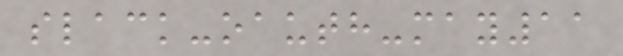slack-oauth-may11
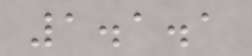1.1.1
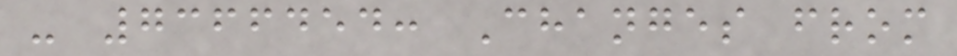- 7366454: Changes from
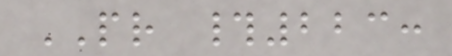PR #223:
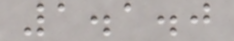1.1.0
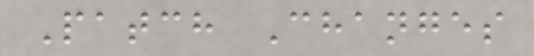Patch Changes
